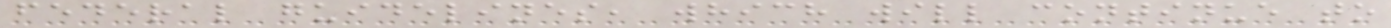federal guidelines, which will continue to
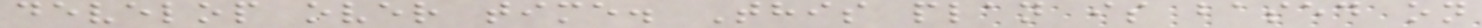develop over time. This plan is based on
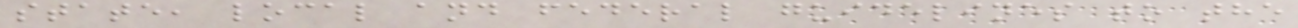state, local and federal guidelines to the
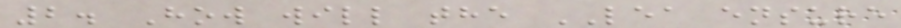2. How will the LEA ensure
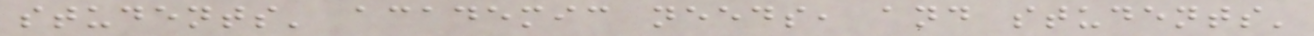students' academic needs, and students'
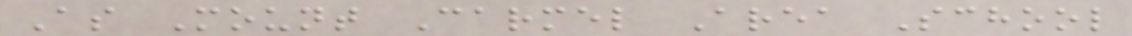As Mount Carmel Area School
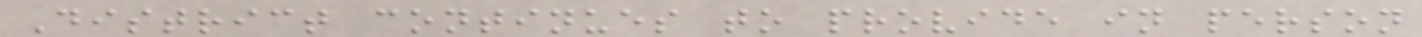District continues to provide in person
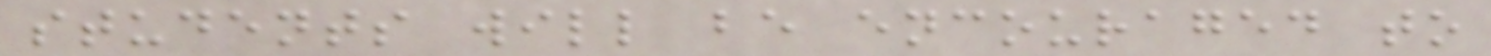students will be encouraged to
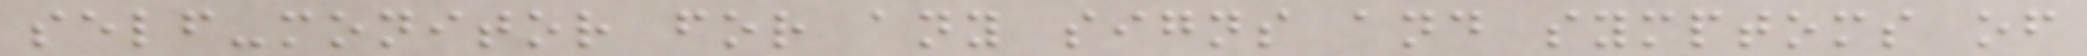self-monitor for any signs and symptoms of
